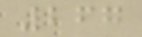267
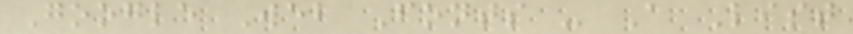Google Web Fonts - A List
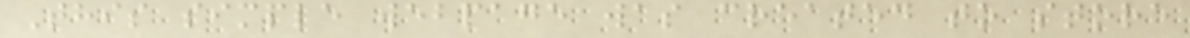This simple webpage was created to store
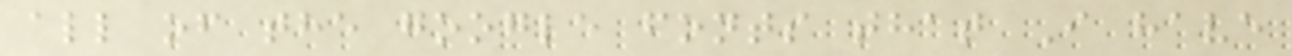all of the google fonts that I have
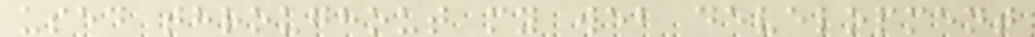used throughout my web development
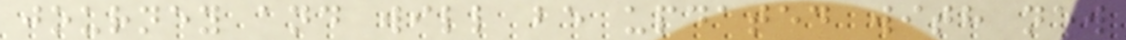journey and will be updated with new
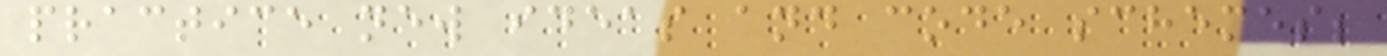practice new ideas and code schemes;
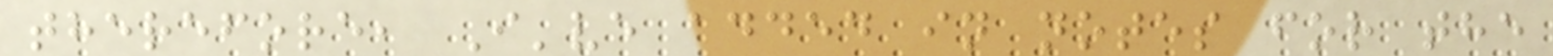therefore, I've added in notes for the
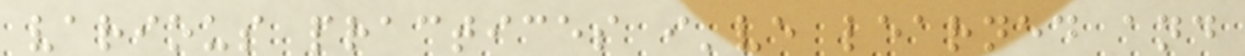various practices i've learned and
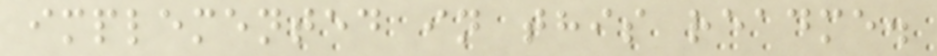implemented in this readme.
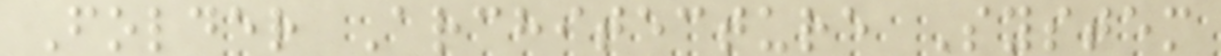Folder Architecture System
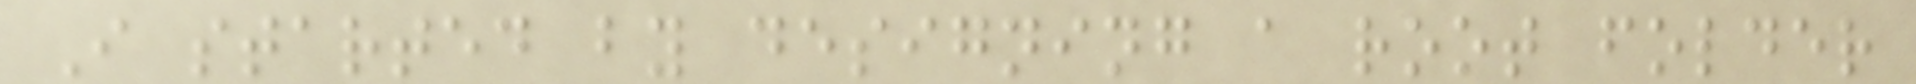I started by designing a root folder
